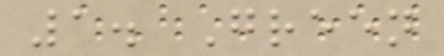1. Green
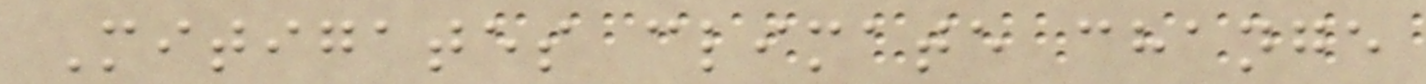Mitigates climate change
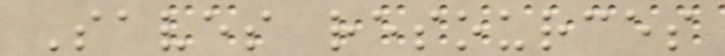Saves resources
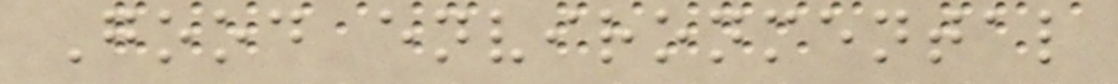Good environmental
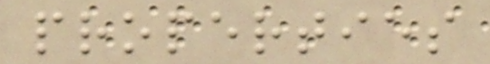properties
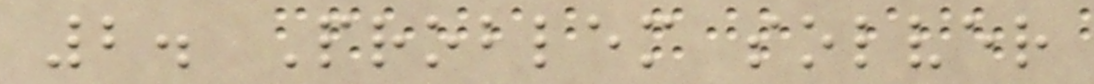2. Problem solver
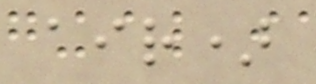air)
